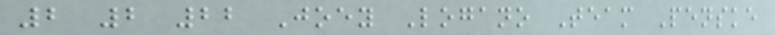2 2 22 Joey Logano Team Penske
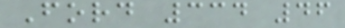Ford 334 46
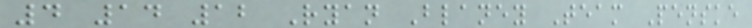4 14 12 Ryan Blaney Team Penske
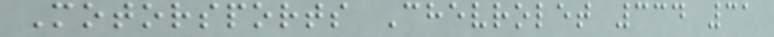Motorsports Chevrolet 334 31
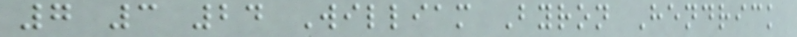7 3 24 William Byron Hendrick
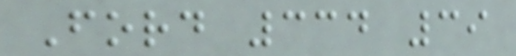Ford 334 39
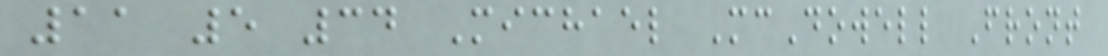11 5 34 Michael McDowell Front
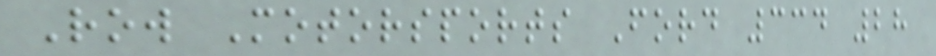Row Motorsports Ford 334 28
